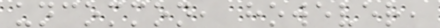uncommon, however,
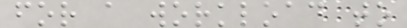for a workload to
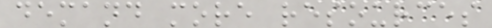demand more resources
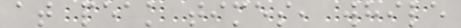at peak times, while
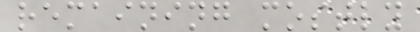remaining mostly
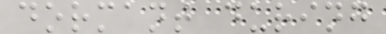dormant during
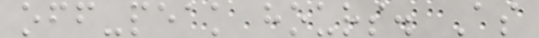off-peak hours. As
